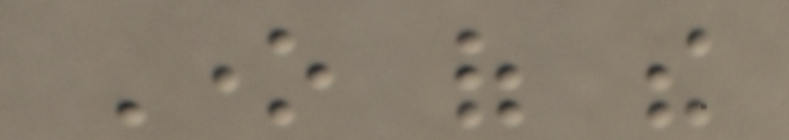One of the
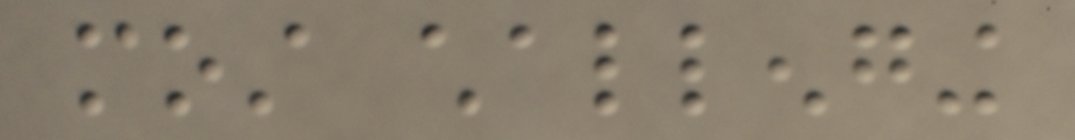most challenging
